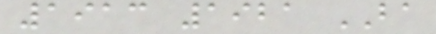1913 1921 BA
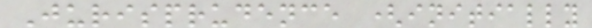Jurisprudence (initially
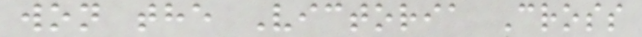won the Victoria Cross
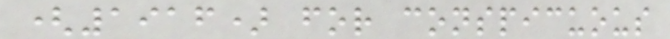(1916) for conspicuous
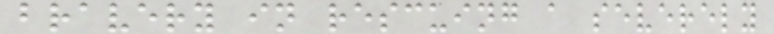bravery in rescuing a severely
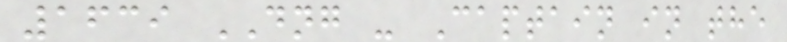1639 DNG - Captain in the
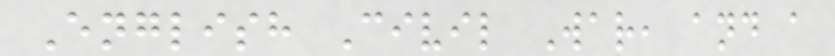English Civil War, and a
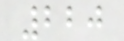220
